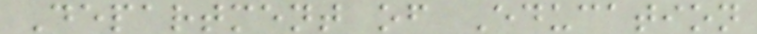Department of Education
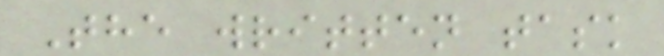The written task
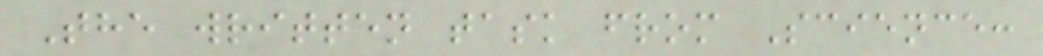The written task from Science:
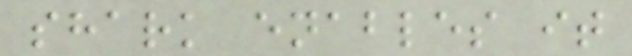shark enables it
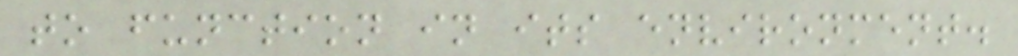to function in its environment.
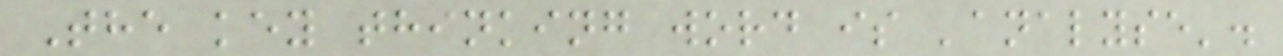The key thinking word is 'analyse'.
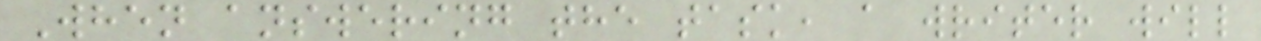When answering the task, a writer will
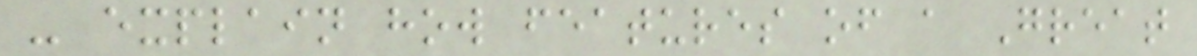- explain how features of a Great
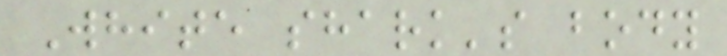White shark's body
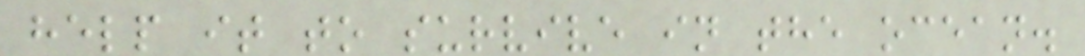help it to survive in the ocean.
